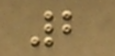2
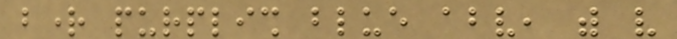bright purplish blue above, with very
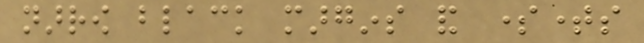narrow black margins and sometimes
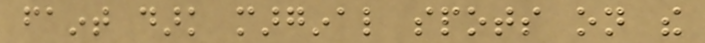faint dark marginal spots on the
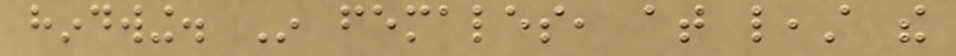hindwing. In females, at least the
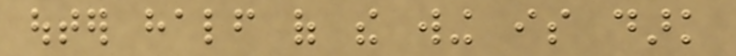outer half of the wing is dark
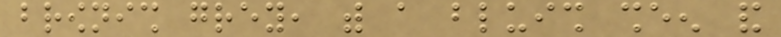brownish grey, with a bluish sheen and
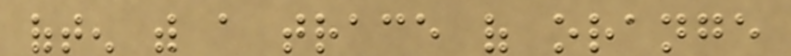often with a trace of orange
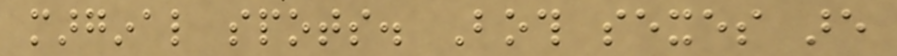marginal spots. Both sexes are
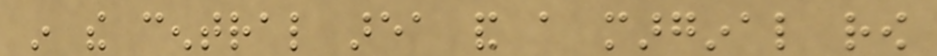in the central area and a marginal row
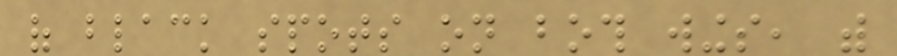of black spots on both wings, with
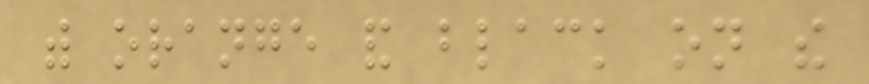with orange and black on the
